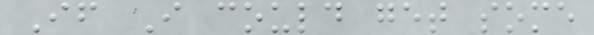If I could get some
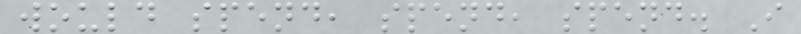would spend, spend, spend. I
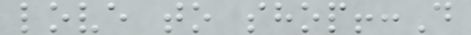love to shop!:D
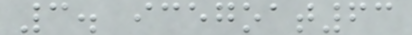3. icegoat63
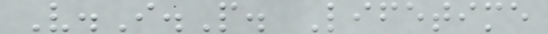V.I.P. Lifetime
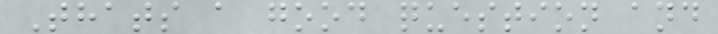Thats a good question and
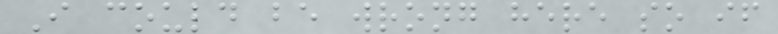I could be wrong here so if
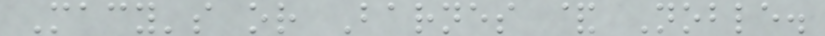Macy's or Barnes & Noble.
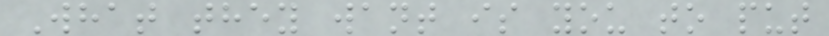What they want is you to put
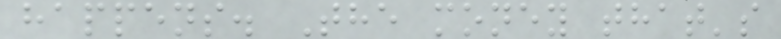happens. The money that's
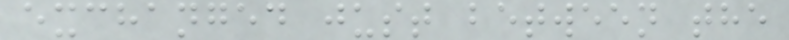exchanged just between the
